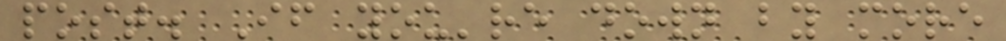post. If you're down by more
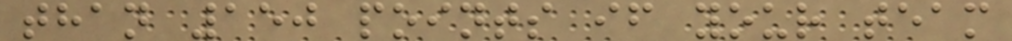than 150 points if your team
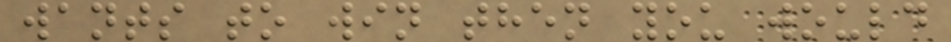wants to win then you would
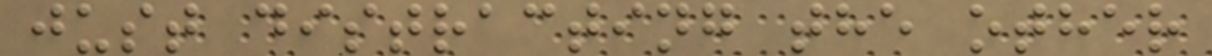just distracting the other
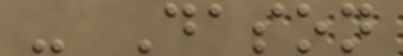- Dason
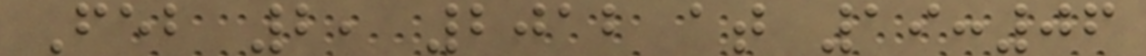Feb 2, 2012 at 19:06
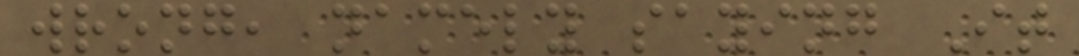wrong, namely saying It
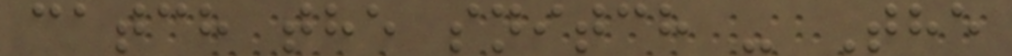catch the snitch - The
